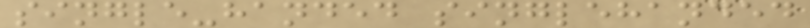single-handed singlehanded
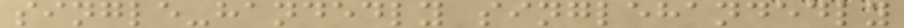single-handedly singlehandedly
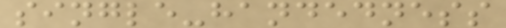single-handedness
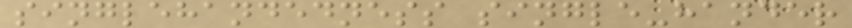singlehandedness single-hander
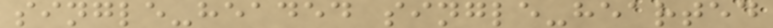single-headed single-hearted
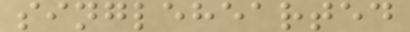singlehearted
